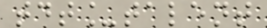tdt_talent
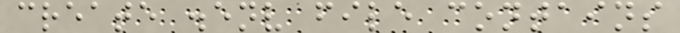create .env file contains
